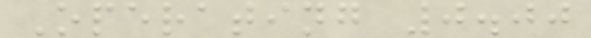Operating 0.00
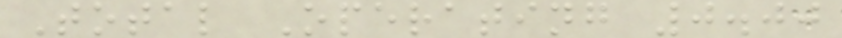Total Operating 0.00
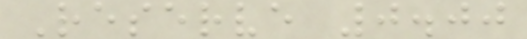Reserve 0.00
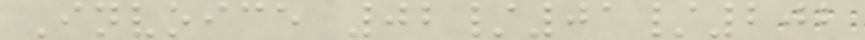Invoice 02/01/202
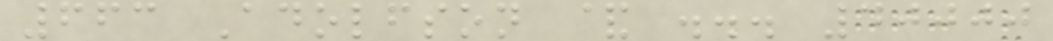663 Adolfson & ... 40000
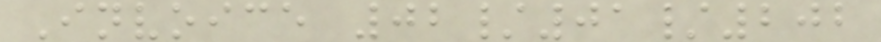Invoice 02/01/202
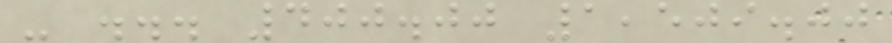- ... 400.00 1,509.00
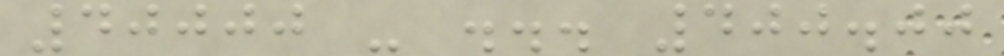40000 - ... 400.00
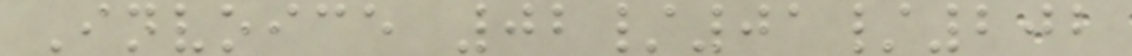Invoice 02/01/202
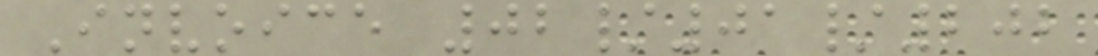Invoice 02/01/202
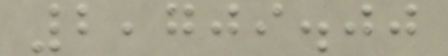2,709.00
